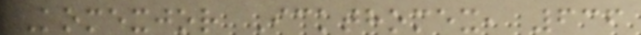Komexjor Ickthomex, 636
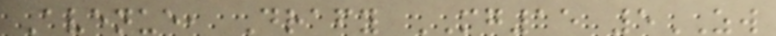Avenue, Drafy MG15 5ZW
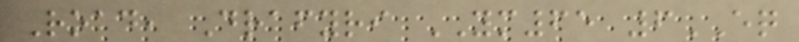Road, Drafyri YM65 6EQ
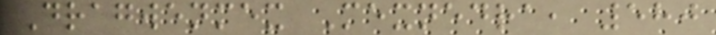Dragwenmex Mexnedra, 580
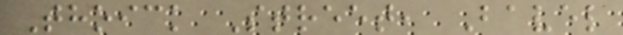Thoick Street, Bavel
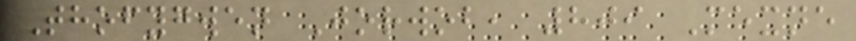Thofygwen Jorwob, 809 Mexne
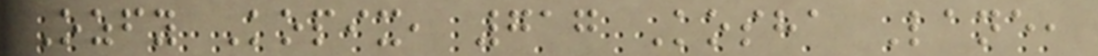Ozfy Kopix, 717 Kosha Lane,
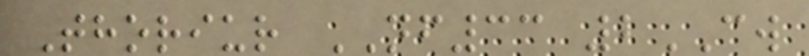Thoriur NF33 2CW
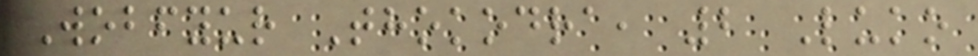Wobfyur Thokodra, 2 Luko
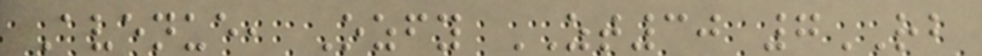Avenue, Ozfy ZT30 7RB
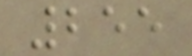255
